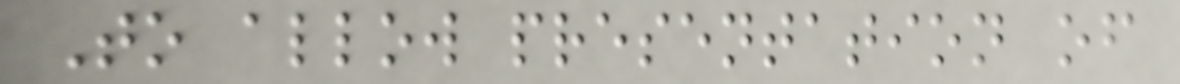To allow presentation of
